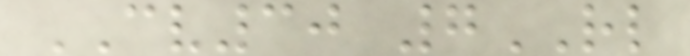CV30 7RL
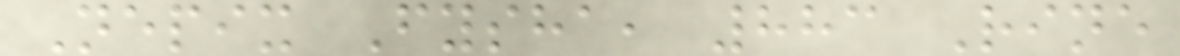Nepix Fysha, 883 Rine
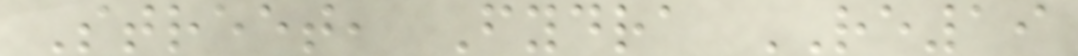Street, Fydra RE19
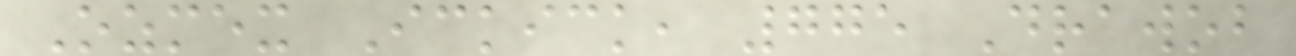Ozmex Ickick, 775 Drawob
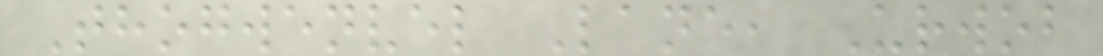Thogwenvel Lane, Urwob
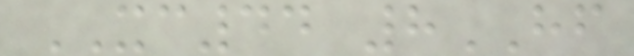XC44 8HF
